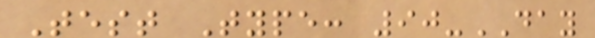Test Type: 90-DAY
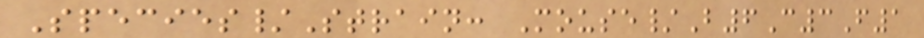Species/Strain: Mouse/B6C3F1
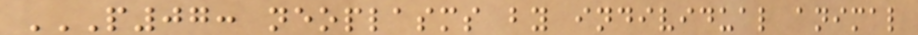P07: NEOPLASMS BY INDIVIDUAL ANIMAL
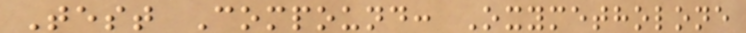Test Compound: Oxymetholone
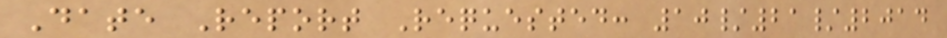Date Report Requested: 10/21/2014
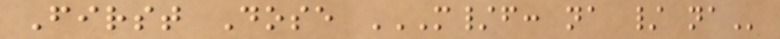First Dose M/F: NA / NA
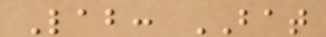Lab: BAT
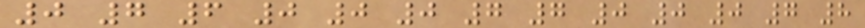0 7 6 0 0 0 7 7 0 0 0 7 8
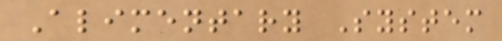Alimentary System
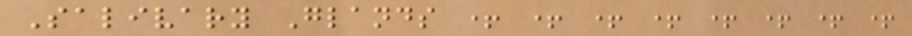Salivary Glands + + + + + + + +
